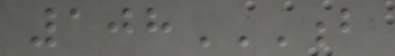108B
